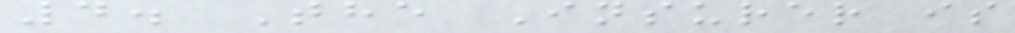4. The Insurer is
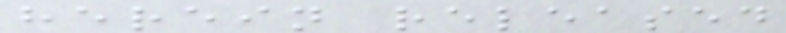herein released
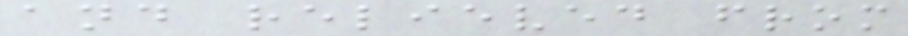and relieved from
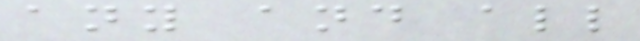any and all
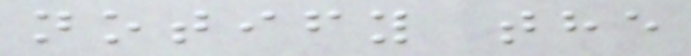notify the
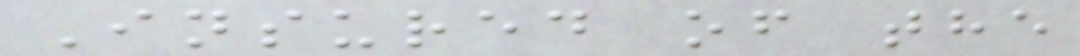Insured of the
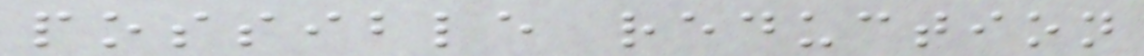possible reduction
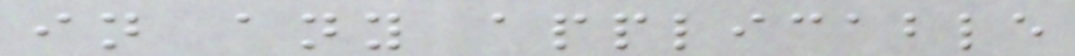in any applicable
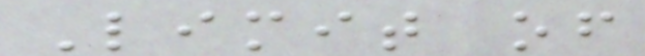Limit of
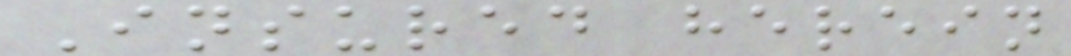Insured herein
